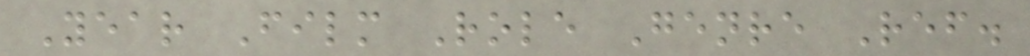Year Film Role Genre Ref.
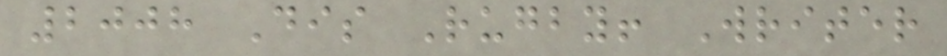2008 Dis Rugby! Writer
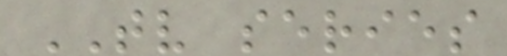TV series
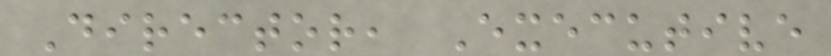Director, Executive
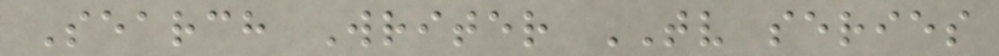Search Writer TV series
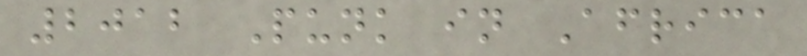2012 Punk in Africa
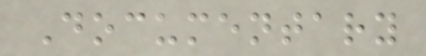Documentary
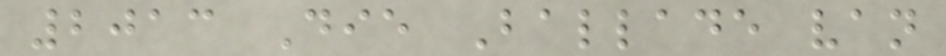2013 Die Ballade van
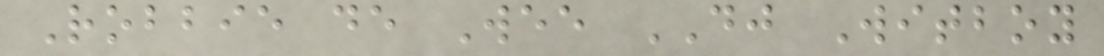Robbie de Wee DJ Witboy
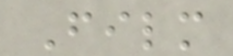Film
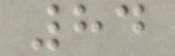84
